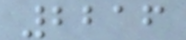2216
